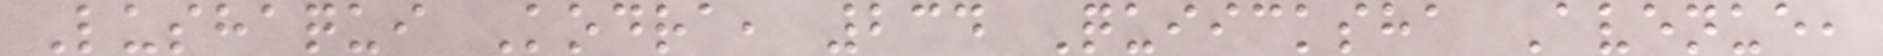Lushaqui Kodra, 234 Quiicksha Avenue,
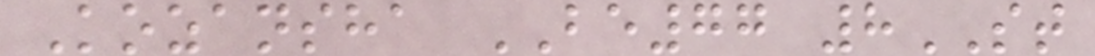Kozansha BE77 8ST
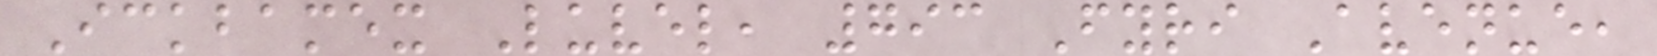Ickbamex Luvel, 793 Fyri Avenue,
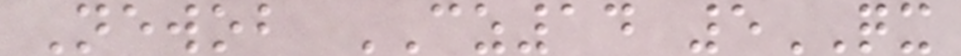Newob CZ14 5QX
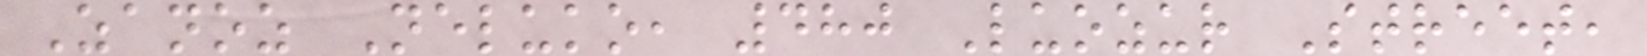Zanoz Neluko, 480 Luozur Street,
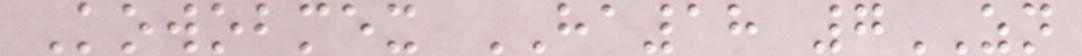Kowobmex HA18 7ZN
